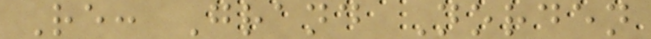Re: Grand Norden
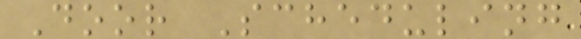Door Scheduling
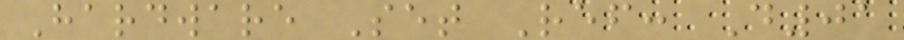Hardware Set Ref: D01
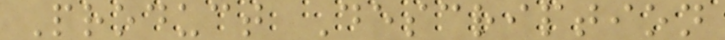Product Description
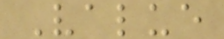Value
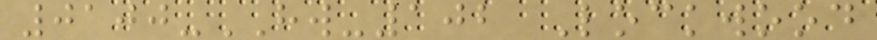0100-HW-102 Lockwood
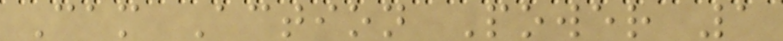Cam Action Power 1
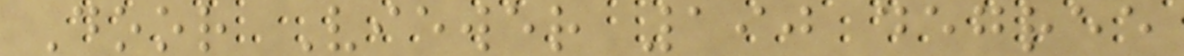Door Viewer 190 degree
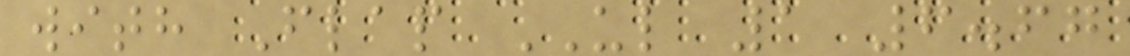with Flap UL 1 6.67
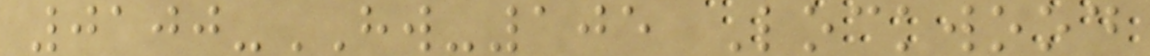0100-HW-105 Lockwood
